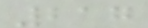217
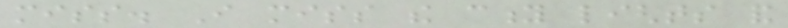miss. I miss the city lights and
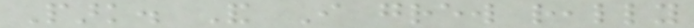Park. And I grew really
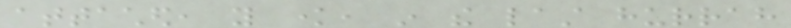attached, you know, in the last hurrah
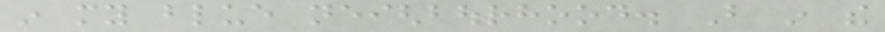in my blue neighbourhood. But in the
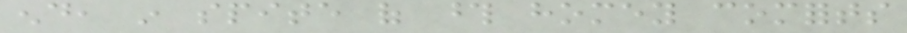end, in spite of those homey comforts
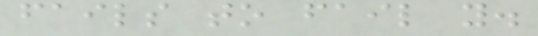fails to fail you.
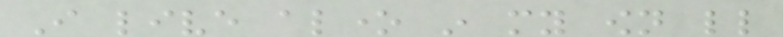I live alone in my own little
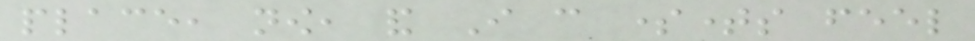place, now, and I can sometimes feel
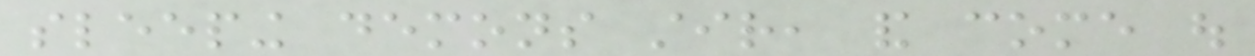sleeping demons stir, and come out
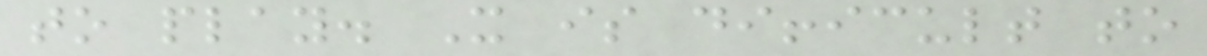to play. It is difficult to
